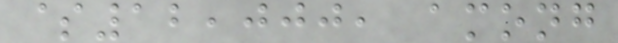$12,000, among
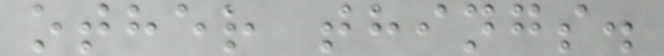other things.
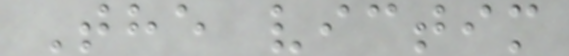The victim
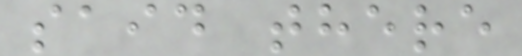said there
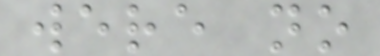were no
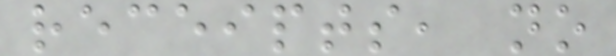receipts, no
